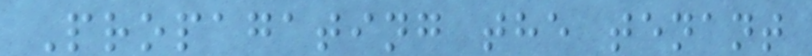Propagating the tenant
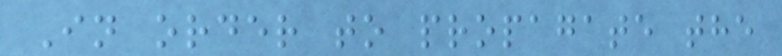In order to propagate the
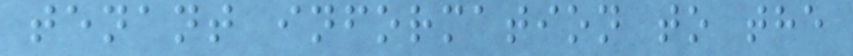tenant information to the
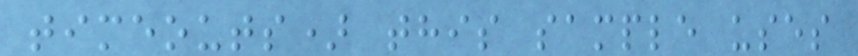timeouts) this sample uses
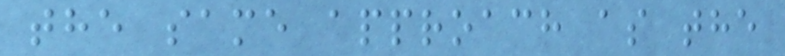the same approach as the
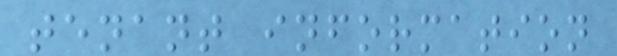tenant information
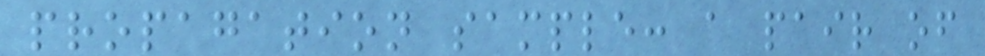propagation sample: a pair of
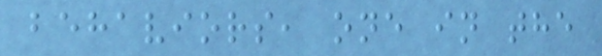behaviors, one in the
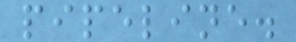pipeline.
